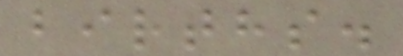births.
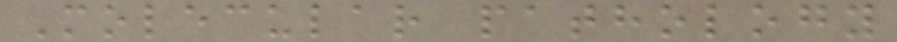Molecular pathology
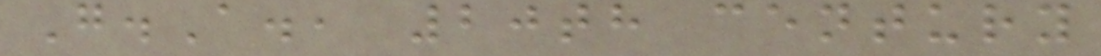G.A., 20th century
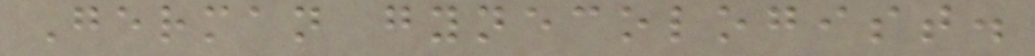German gynecologist.
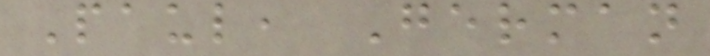Paul, German
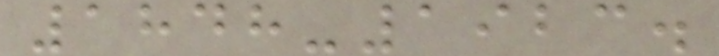1848-1923.
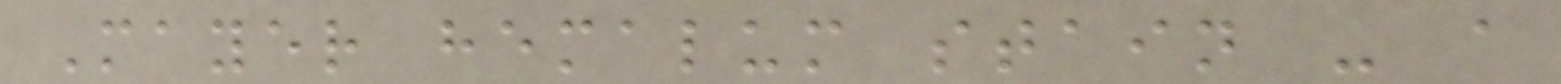Mayer hemalum stain - a
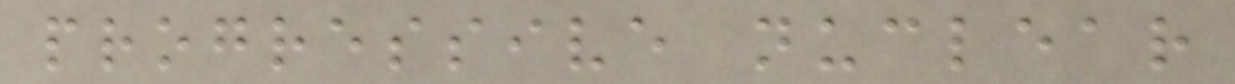progressive nuclear
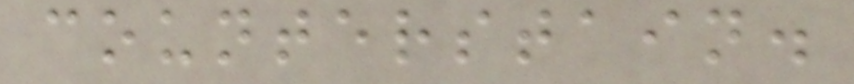counterstain.
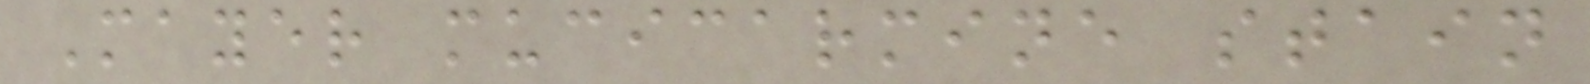Mayer mucicarmine stain
